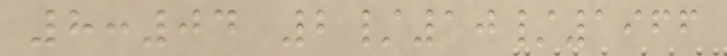8:04 2/10/1966
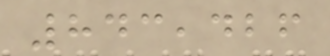843,426
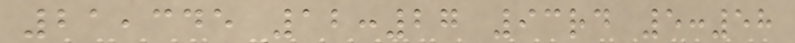21,345 12:27 93rd 5:58
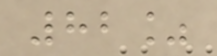82%
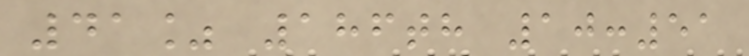41% 186th 10:51
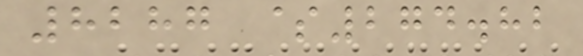8287 $274.82
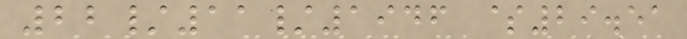22/11/1946 $29.51
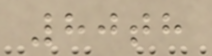80th
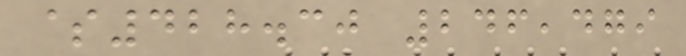$428.30 246,479
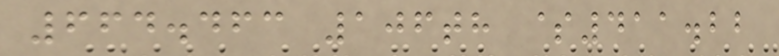664.463 106th $411.22
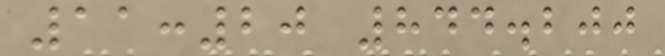11:20 844.200
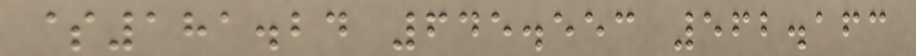$181.24 645.553 562.163
